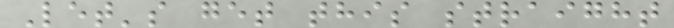Let's get this straight
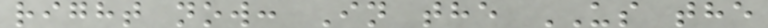right now: In the US the
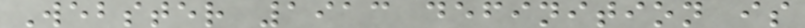Webster 1913 definition is
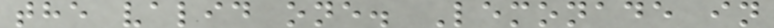the valid one. Lemonade in
